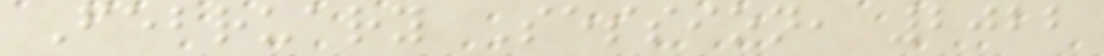February Session, 2022
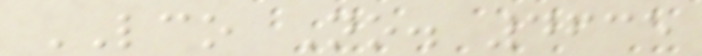LCO No. 4635
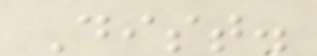Dist.
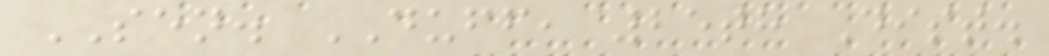SEN. DUFF, 25th Dist.
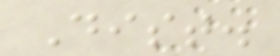Dist.
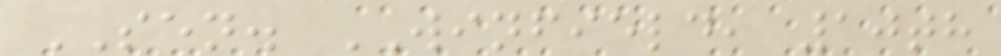SEN. WINFIELD, 10th
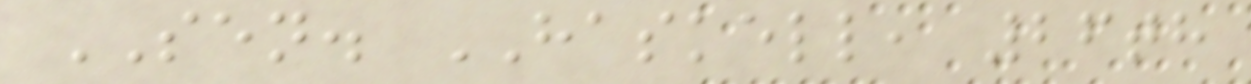SEN. HASKELL, 26th
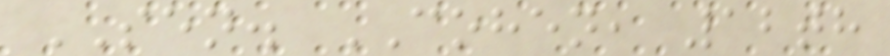SEN. COHEN, 12th
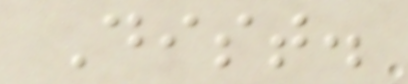Dist.
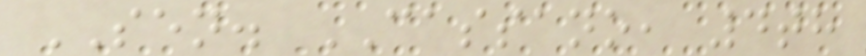SEN. CASSANO, 4th
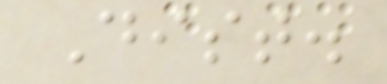Dist.
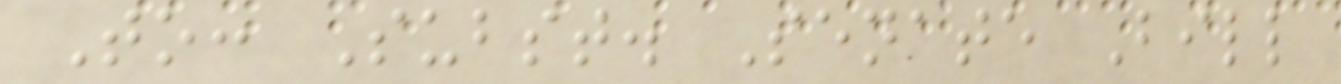To: Subst. Senate Bill
